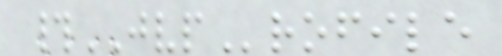#JVProfile
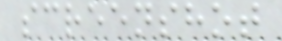screenshot
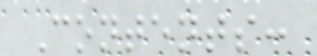Contents:
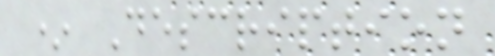* Description
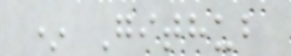* Github
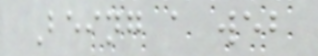Being a web
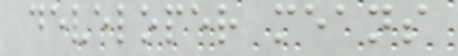developer means
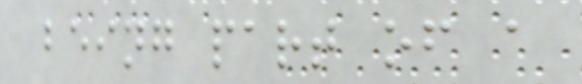being part of a
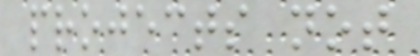projects not
